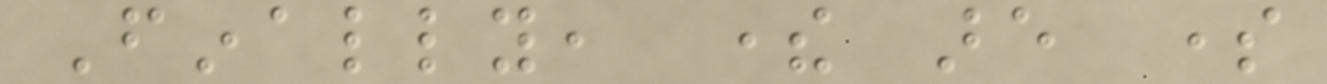Finally, there are some
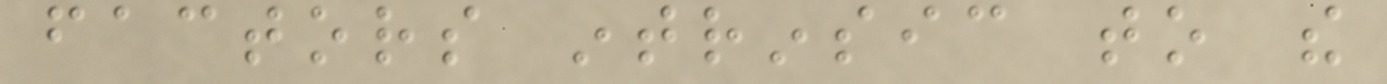factors intrinsic to the
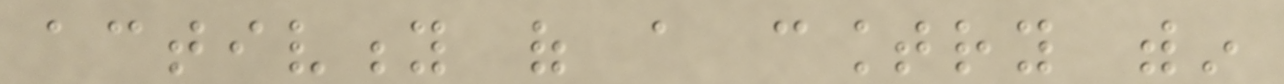activity of a country within
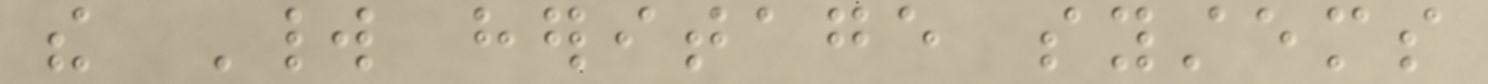the World heritage systems
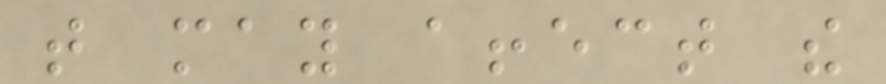that may affect the
